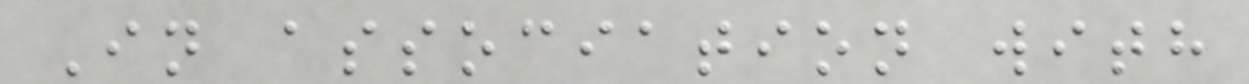In association with
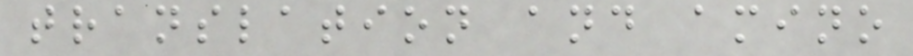translation and amino
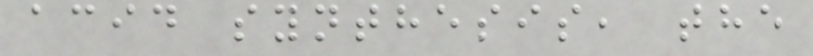acid synthesis, the
